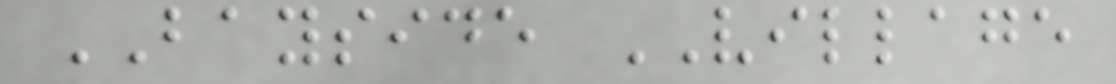BAYSIDE VILLAGE
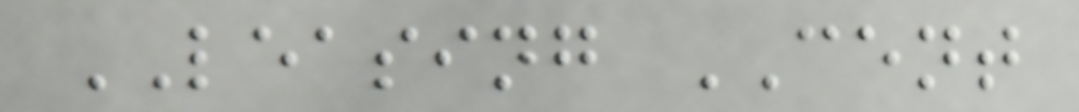LEASING CENT
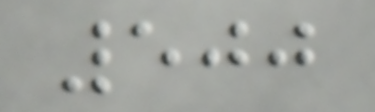500
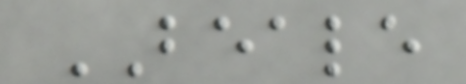BEALE
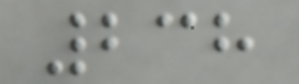238
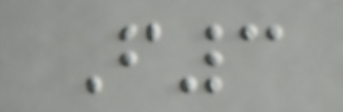F3
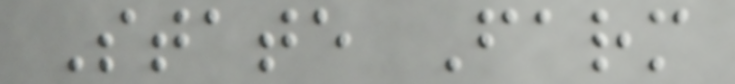State Farm
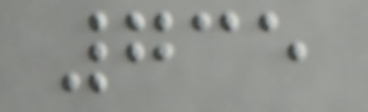735
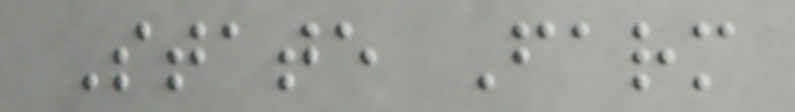State Farm
